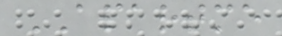APARTME
